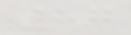87
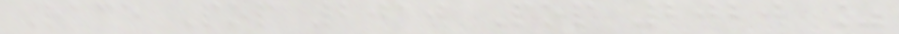Race Pop 2010 Pop 2020 %
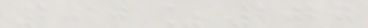2010 % 2020
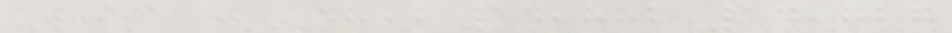White (NH) 14,882 14,827
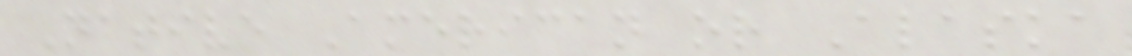Native American or Alaska
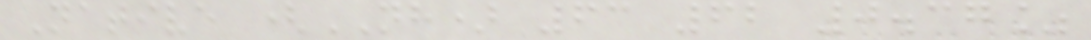Native (NH) 63 62 0.37%
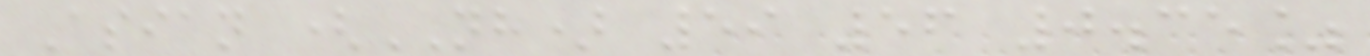Asian (NH) 59 56 0.35%
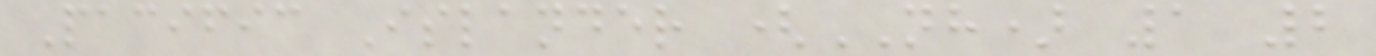Pacific Islander (NH) 1 2
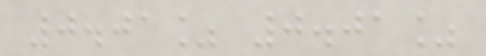0.01% 0.01%
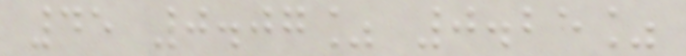45 0.07% 0.25%
